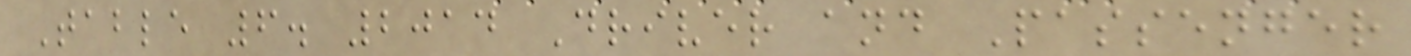Table 6. 2014 Driver and Passenger
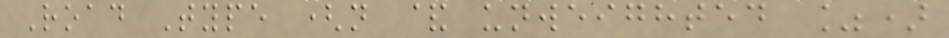Road Type (n & unweighted %)
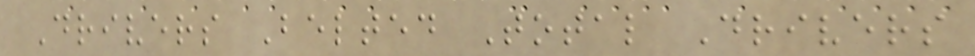Drivers Belted Total Drivers
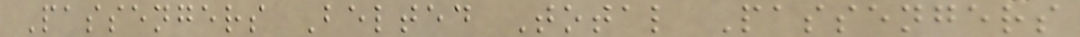Passengers Belted Total Passengers
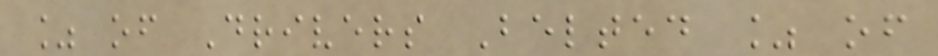% of Drivers Belted % of
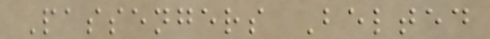Passengers Belted
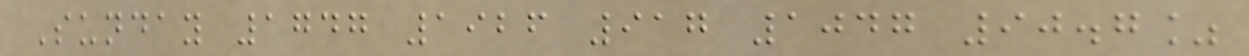Sunday 1747 1926 917 1047 90.7%
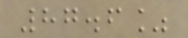87.6%
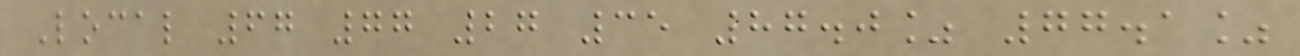Local 67 77 27 35 87.0% 77.1%
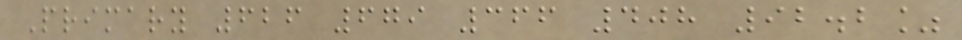Primary 626 679 366 408 92.2%
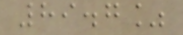89.7%
